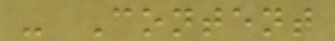- Content
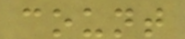count
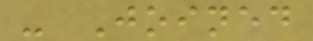- Joined
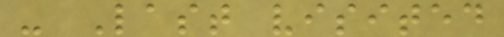- Last visited
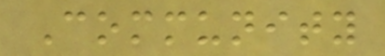Community
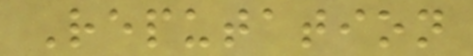Reputation
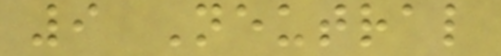9 Neutral
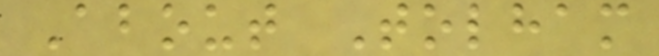About Tolham
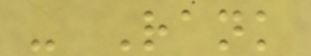- Rank
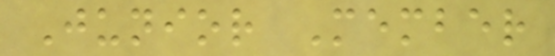Junior Member
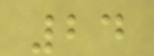24
